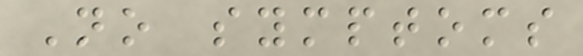No symptoms
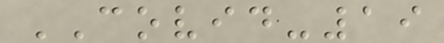COVID-19
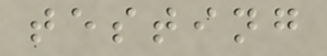testing
